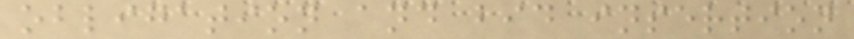obligation and bid insertion
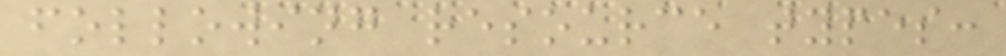following resource types:
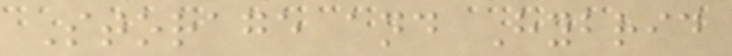Storage and Hybrid
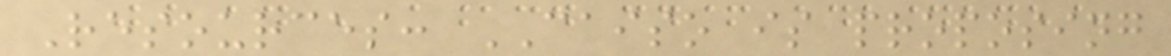Resources: CAISO is proposing
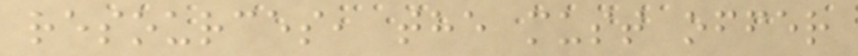resources, the must offer
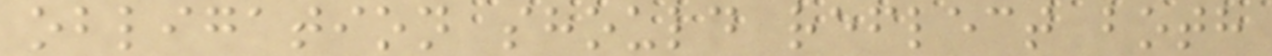obligation should reflect both
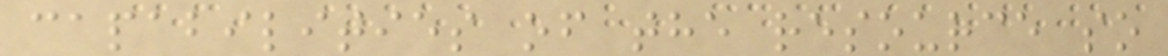capabilities of the resource so
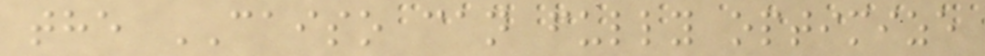the CAISO can fully optimize
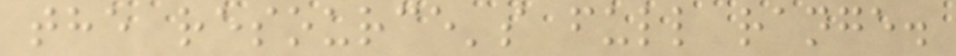the resource's full range.
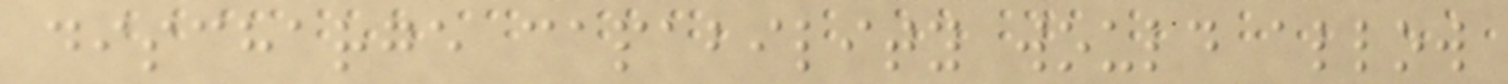discharge capability would allow
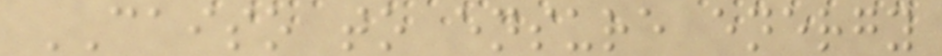CAISO to ensure energy
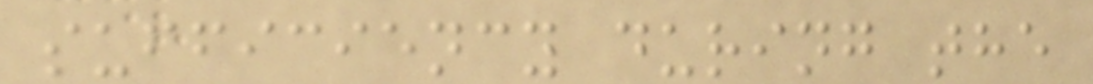sufficiency during the
